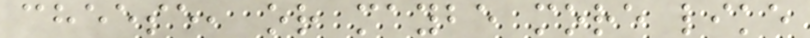cheese, or maybe more like
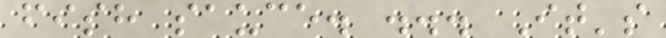fish sauce. ... It's
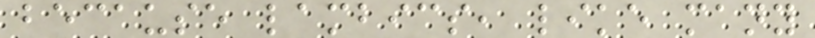because lambics, like many
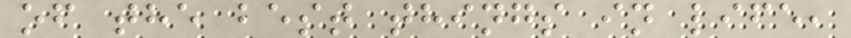of the best things in life,
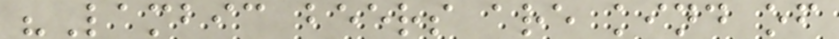"Lambic beers are kind of
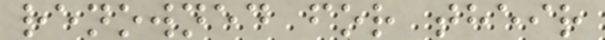renowned for their
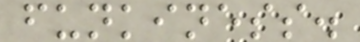funkiness.
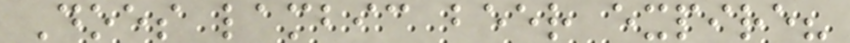Does lambic beer expire?
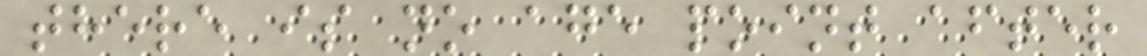there is no age point after
